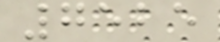7525
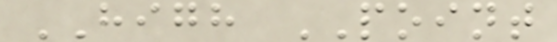HIGH POINT
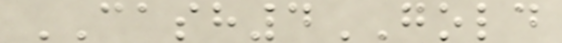CASH4GOLD
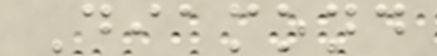Diamond
